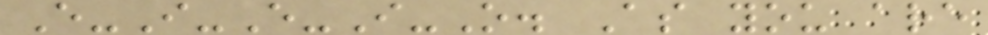E-I-E-I-O. As you are
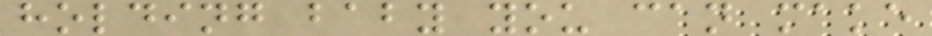holding baby you can make
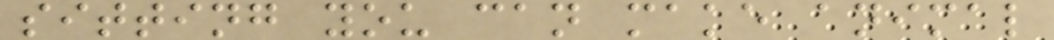sitting you can make animal
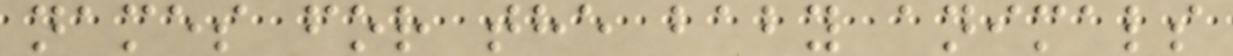names for the baby animals
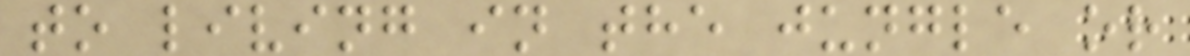to living in the jungle or
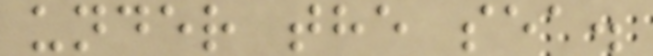under the sea.
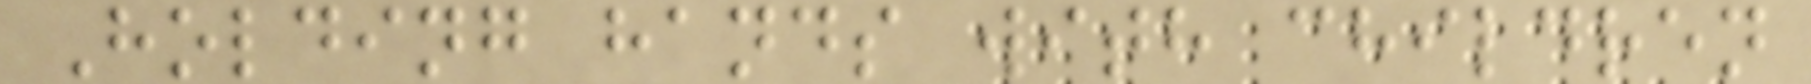Holding hands with children
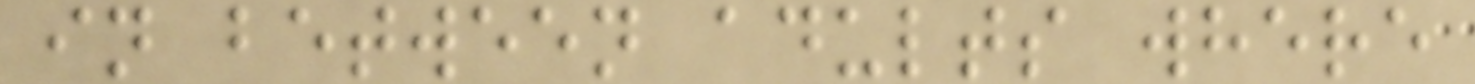in between adults where
